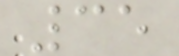35
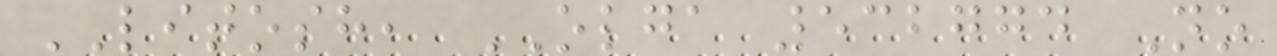LITOSH, OLGA 532774 No
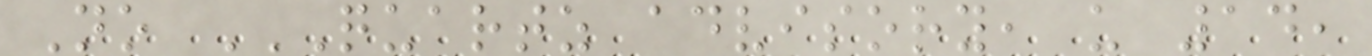No QUARTZ ADVISORY, U 14,
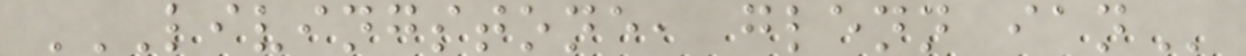LIVINGSTONE, GLENN IAN
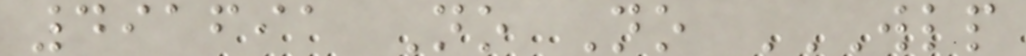491691 No No WLP
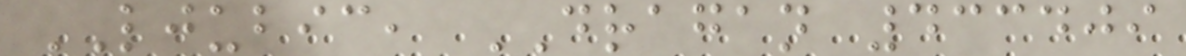LJUBIC, DRAGAN 433409
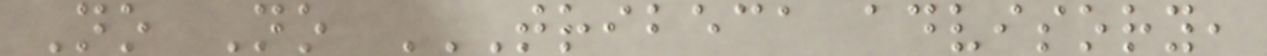No No TRIBECA ADVISORY,
